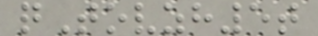qTovzh5t
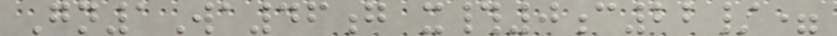Gn1Wa46g x#0c22/=
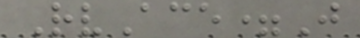RvAce=J
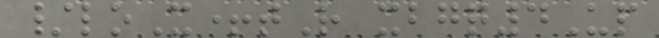/loX+tR xbgq4Up
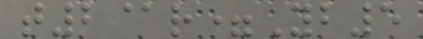t2@r=Yb5
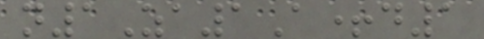n1Za1A+d1
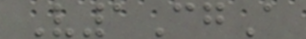V1CgA
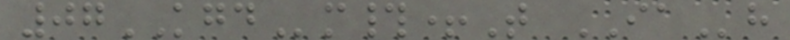07KGDm#+T IAh
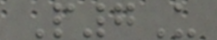P7U
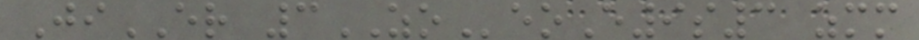JiER 3ZOeoE9s3 zmm
